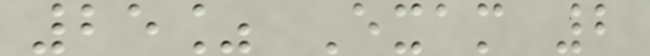25% Exam 2
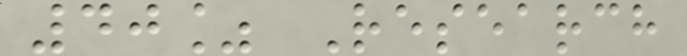40% Research
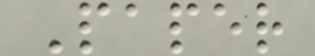Paper
